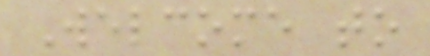Welcome to
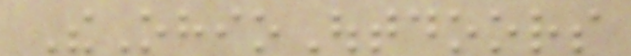TheOhioOutdoors
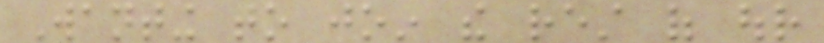Wanting to join the rest of our
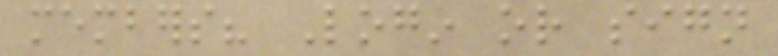members? Login or sign
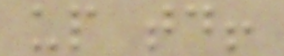up today!
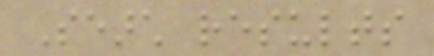Search results
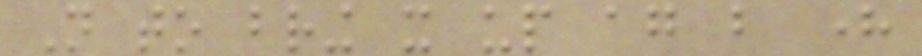Not to bring it up again but here
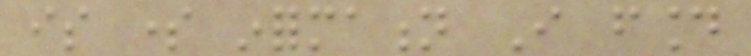is some information I found
